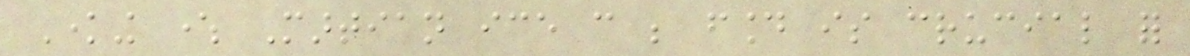Knowing where Martian ice can be found is crucial for
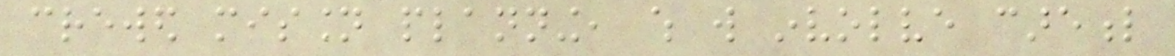crewed mission planning, which will involve careful
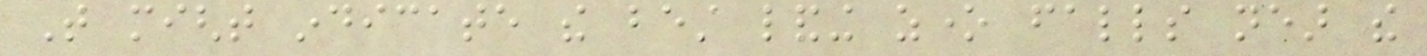That might indicate the best landing zone falls near the
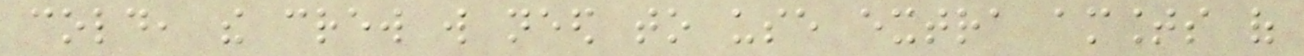cold, the crew will need to use extra amounts of
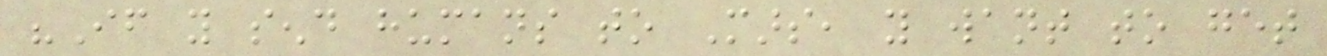"If you send humans to Mars, you want to get
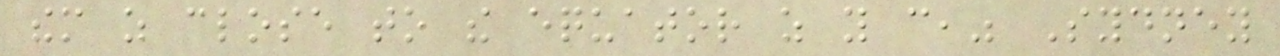them as close to the equator as you can," Sydney
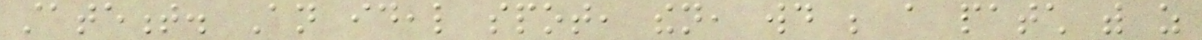statement. An ideal spot, then, would be a patch with as
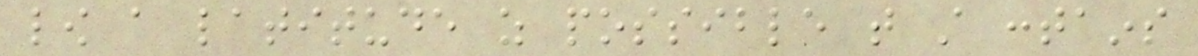low a latitude as possible that still contains
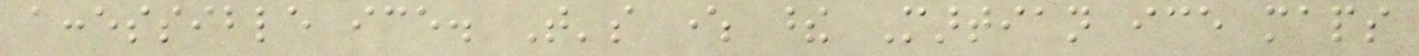accessible ice. That's where these Martian ice maps
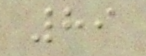89
